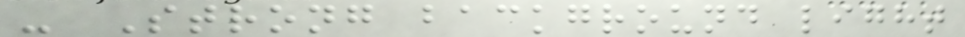- Strong background light
